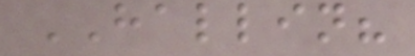HALLIN?
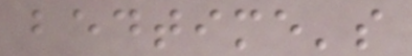bedtime's
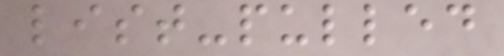list-pulled
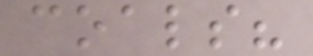coals?
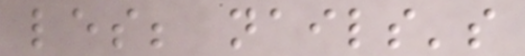les; nails's
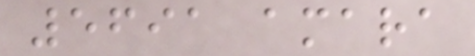5691 amara
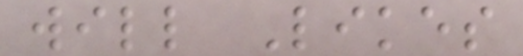will Likes
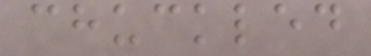chuckled
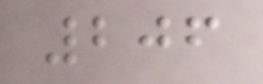206
